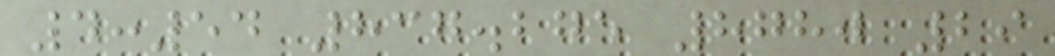4:54 837.275 8780 29
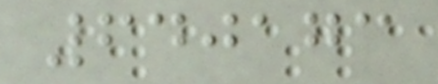640173
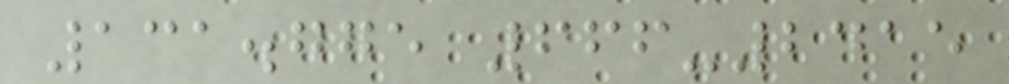131.775 666-2415
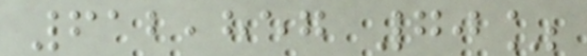612,857 70%
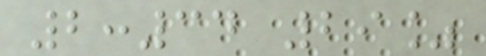2:34 29%
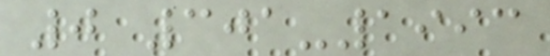0 301-1993
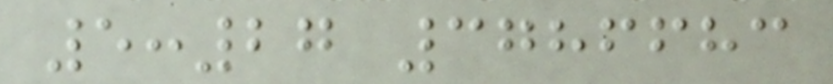5:27 3786683
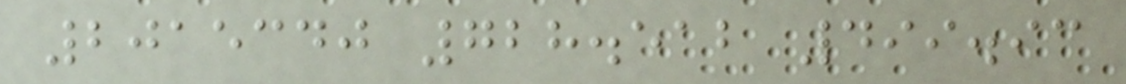2015340 728.512 499.93
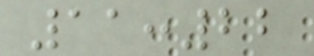11:22
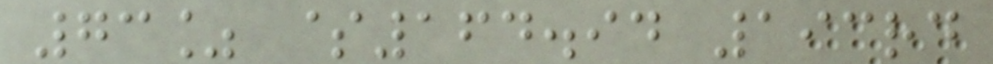73% $164.94 193rd
